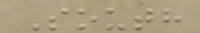South
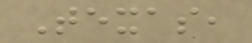Texas,
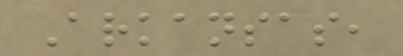Arkansas,
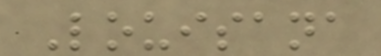Louisana
